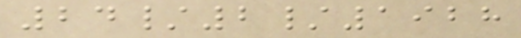24/2/1928
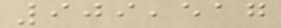909,517
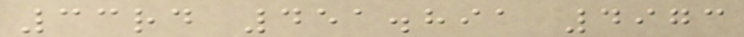33rd 451.891 4973
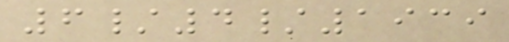6/4/1939
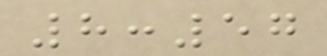8:57
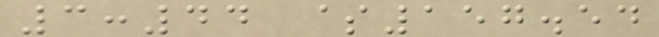3:44 $157.54
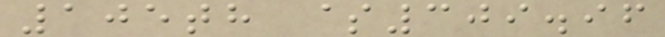105th $309.96
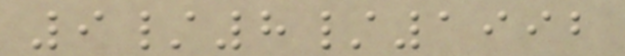9/8/1992
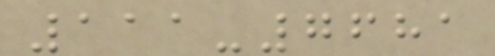111-7681
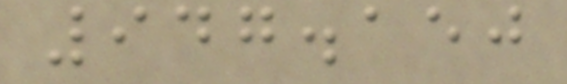947.150
